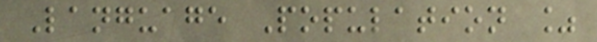Language Population %
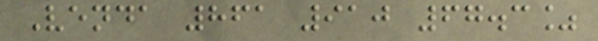Venda 861 910 67.3%
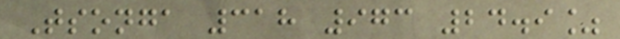Tsonga 318 973 24.9%
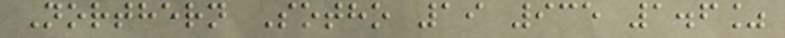Northern Sotho 19 935 1.6%
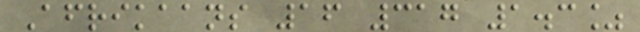Afrikaans 16 317 1.3%
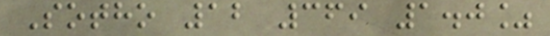Sotho 12 369 1.0%
